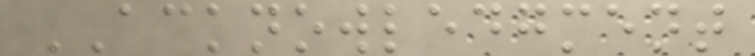ACKNOWLEDGMENT
